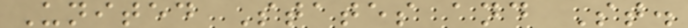United States and St.
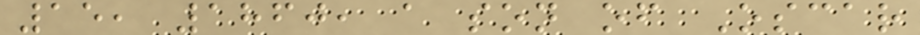15, 1860, a son of Oscar
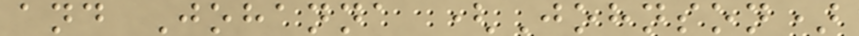and Johanna (Johnson)
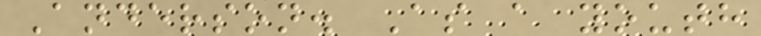Anderson. As a youth
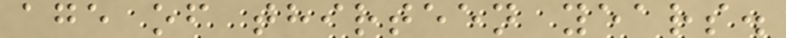age of thirteen years.
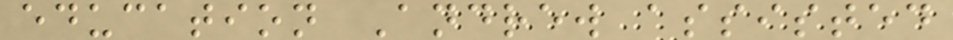education Andrew assisted
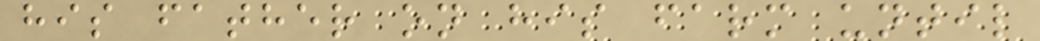his father on his farm until
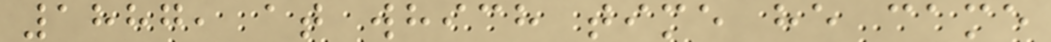1887, at which time he came
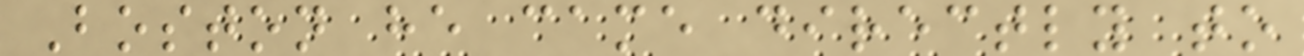Boston he came directly to
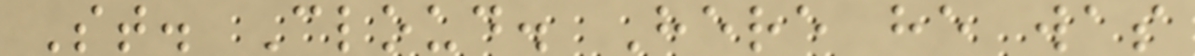St. Cloud. Here he was
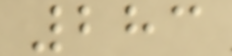283
